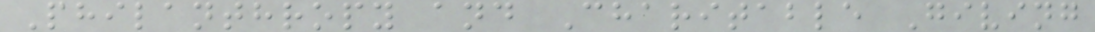Philanthropy and Charitable Giving
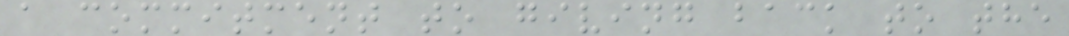a commitment to giving back to the
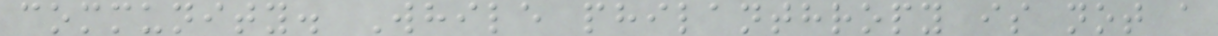community. While philanthropy is not a
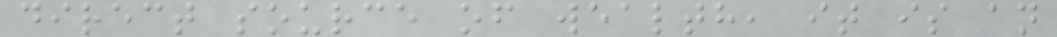direct source of wealth, it is an
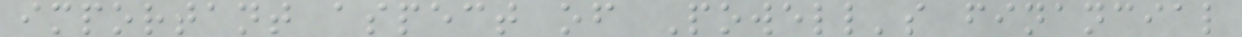important aspect of Powell's financial
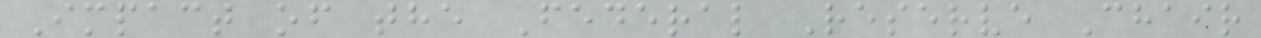Impact of the Federal Reserve Chair
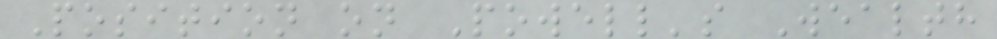Position on Powell's Wealth
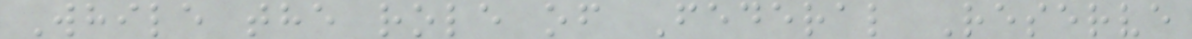While the role of Federal Reserve
